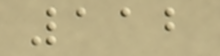112
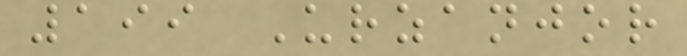199 Urzanjor
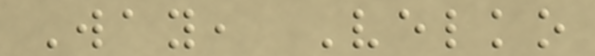Way, Velko
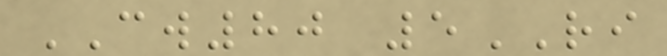CW80 5RI
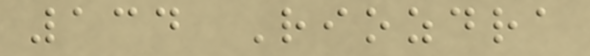134 Riozdra
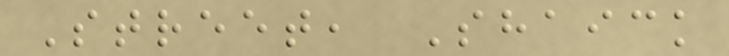Street, Shaick
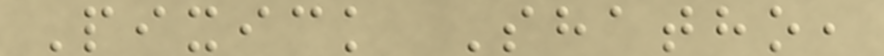Pixick Shatho,
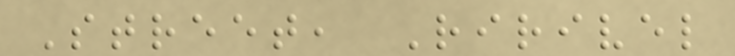Street, Ririvel
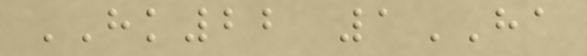HK22 1HA
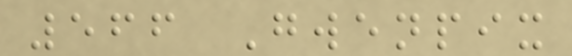566 Gwenpix
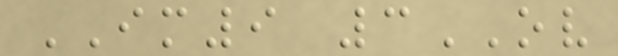IM9 3OV
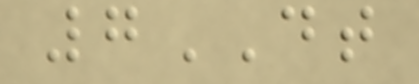7DT
